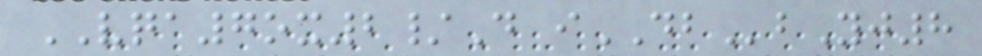VQA7ox2/D iDBbYj8
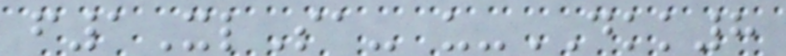f1XlSa- u-DKK8
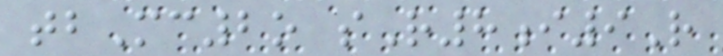tbMc2o sR8i9R
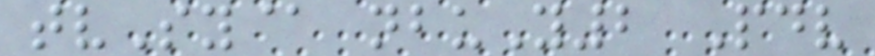tvSy@ nbuY2 Pdv
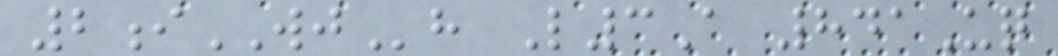2iWJh L3A 841Uq
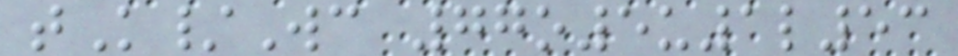tK/Wc 77o5u1l53
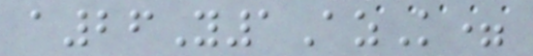a26Y1AzK=
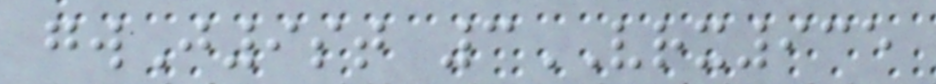gwJ9st 3VRX935
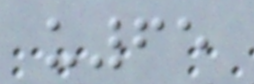u65
